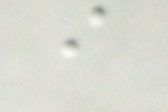i
